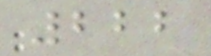222
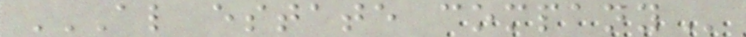AL ESTATE COMPANY
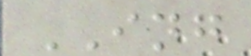ING
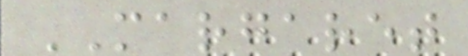MARGARET
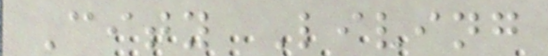City Living
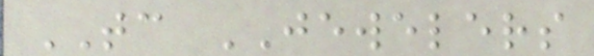TC JEWELERS
